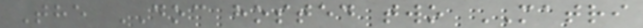The DOC hosted two MATRI
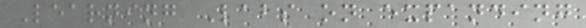Learning Labs on expanding
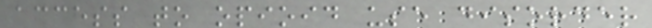access to opioid use disorder
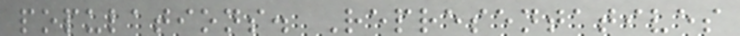populations. Representatives
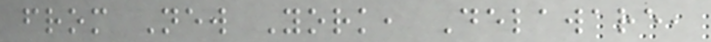from New York, Delaware,
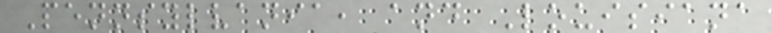Pennsylvania, and Louisiana
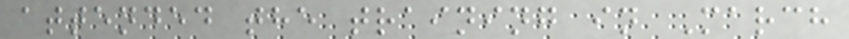attended the training in March
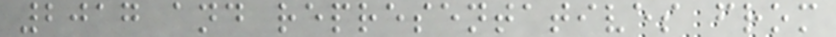2017 and representatives from
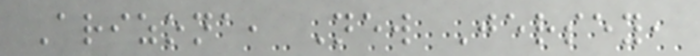Arizona, New Jersey,
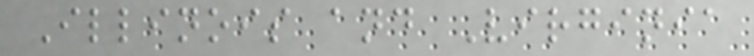Illinois and Virginia
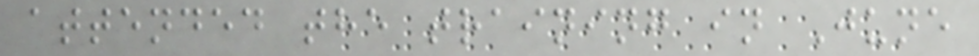attended the training in June
